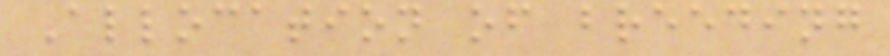Allocation of breeding
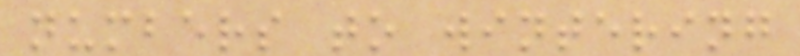numbers to wintering
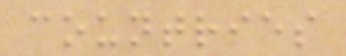countries
